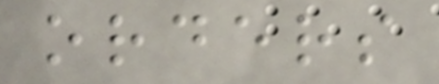orders
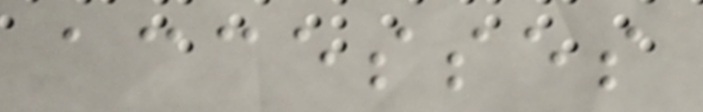accesses
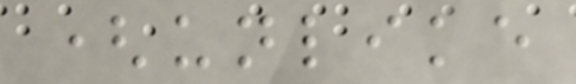(unlike
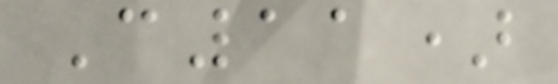C11)
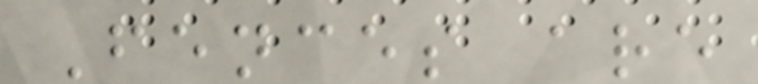Fences are
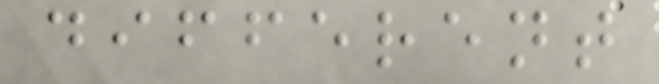different
